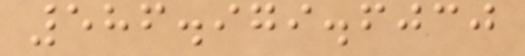586.979.6030
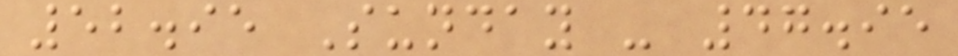52.95 Sunday - 47.95
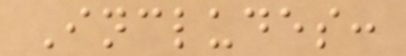Includes:
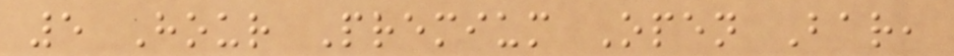5 Hour Premium Open Bar,
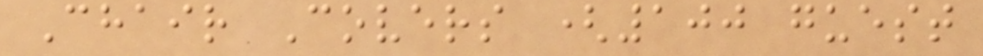Chair Covers (100 guest
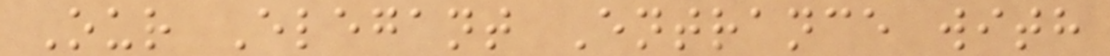Our Elegant Entrance with
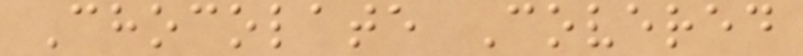Chocolate Covered
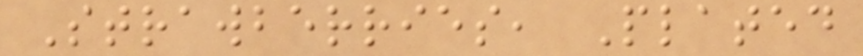Strawberries, Plated
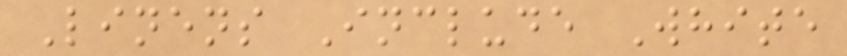Linens Include White
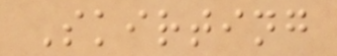Skirting
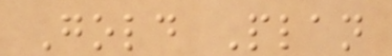Gold Plan
